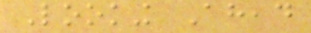Looking Ahead
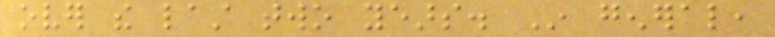over the last two years. In general,
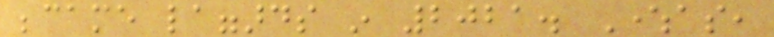became laggards in 2021. Whereas,
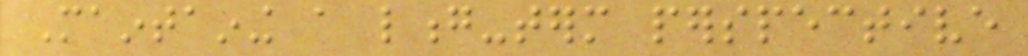Maintaining a long-term perspective
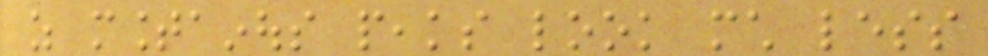as mountainous peaks look much less
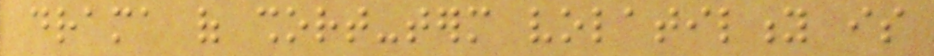drama of short-term volatility is
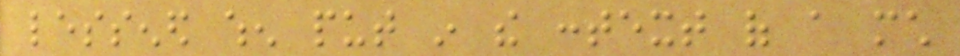lessened when put in the context of a much
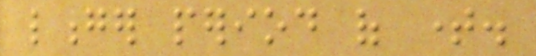longer period of time.
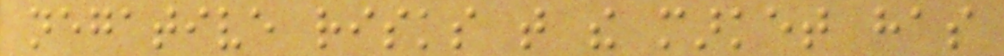negative risks that the market has
